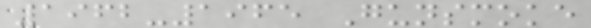1962-1965 Gunsmoke
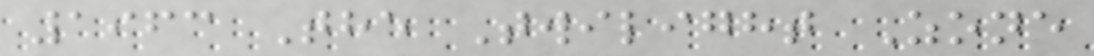1963 The Twilight Zone
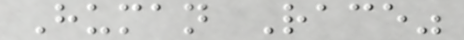Human Race"
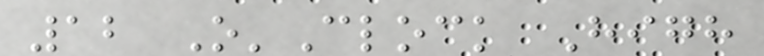12 O'Clock High
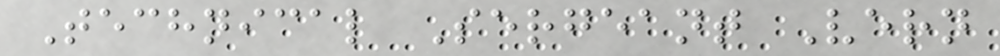Technical Sergeant Vern
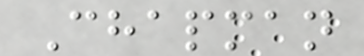Chapman
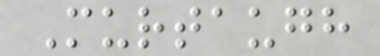Murtaugh
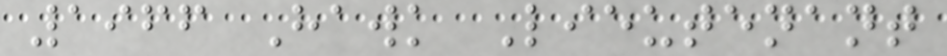1966 Hawk Lieutenant
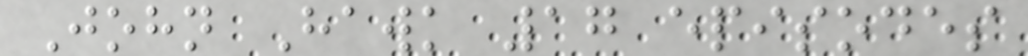John Hawk 17 episodes
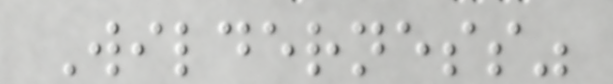Wilderness"
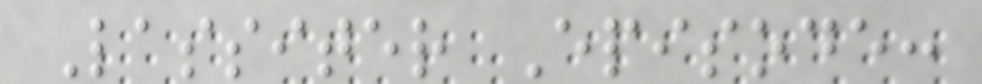Lassiter Episode:
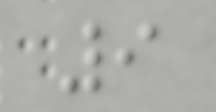9
